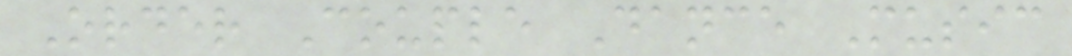Order Couple Dance Music
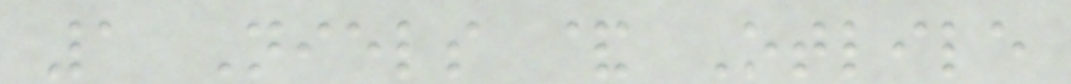1 Niels & Otlile
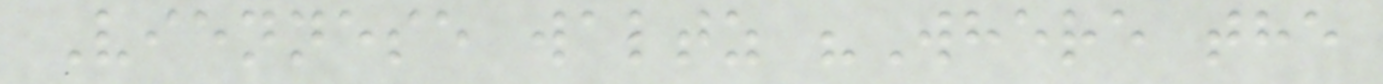Viennese waltz "Where the
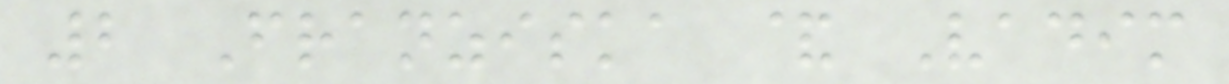2 Franziska & Vadim
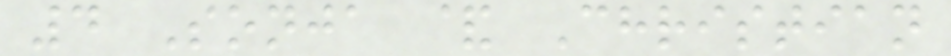4 Sonja & Christian
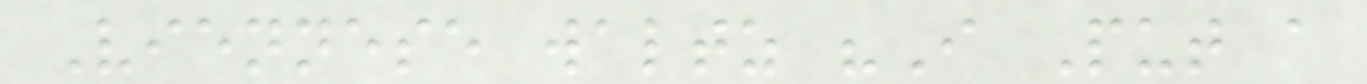Viennese waltz "I Put a
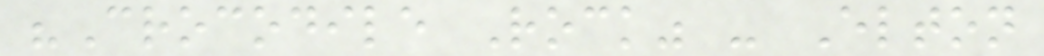"Crocodile Rock" - Elton
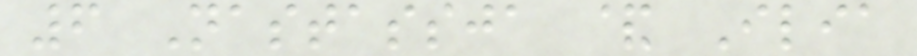6 Nastassja & Ilia
